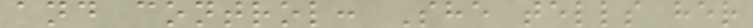and control: She tells her
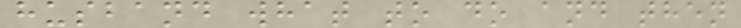husband what to do and then
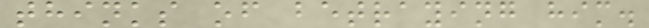thinks of betraying him.
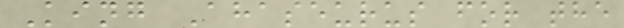King Ahaseurus for the
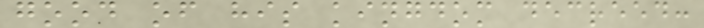good of his kingdom decreed:
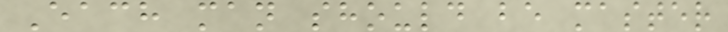Each man should be master
